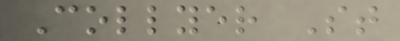Collyer St
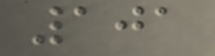101
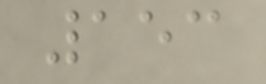153
